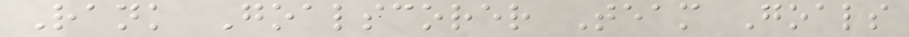Rank Goalscorer Team Goals
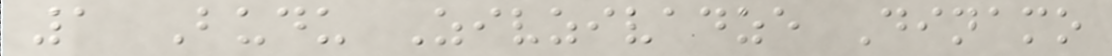1 Budu Zivzivadze Dinamo
